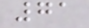71
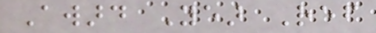Award Year Ref
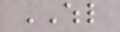WHL
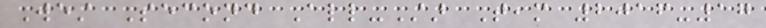West Second All-Star Team 2016-17
